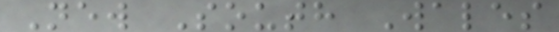New South Wales
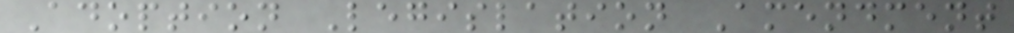Adoption Legislation Amendment
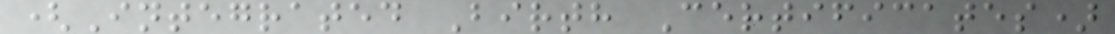(Integrated Birth Certificates)
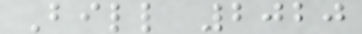Bill 2020
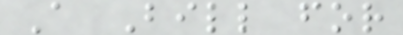A Bill for
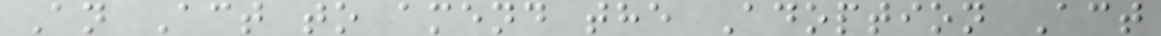An Act to amend the Adoption Act
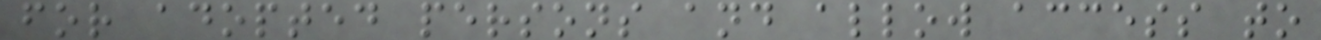for adopted persons and allow access to
